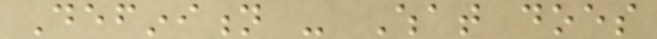Definition - What does
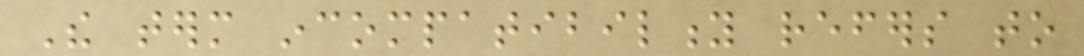The term incompatibility refers to
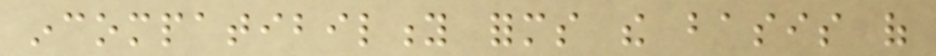incompatibility forms the basis of
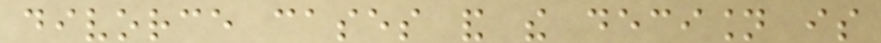divorce cases and the decision is
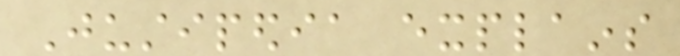Justipedia explains
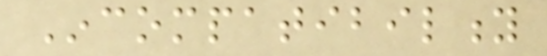Incompatibility
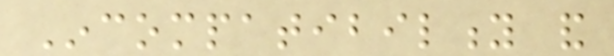Incompatibility and
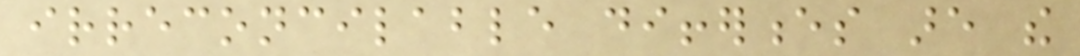irreconcilable differences are the
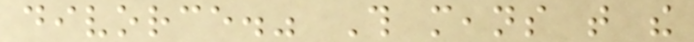divorce." This means that the
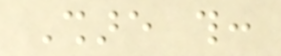Share this:
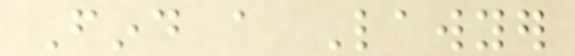Find a Lawyer
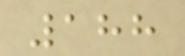188
